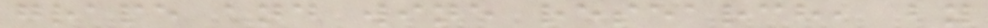grape and wine research, by
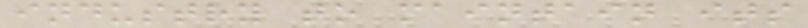industry to maintain its
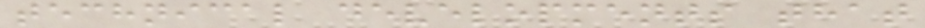technical developments that
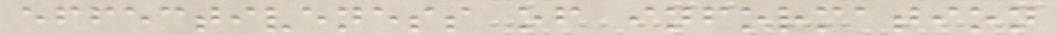effectiveness of information
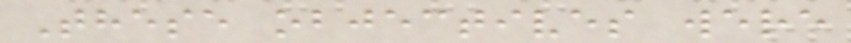These objectives were
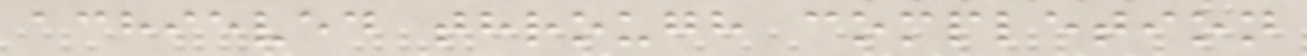achieved through completion
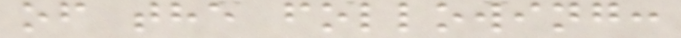of the following:
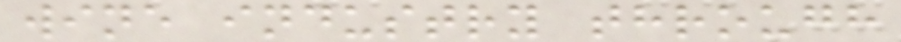wine industry through
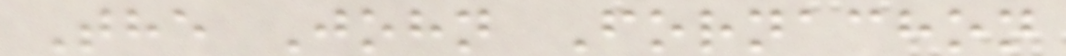The John Fornachon
